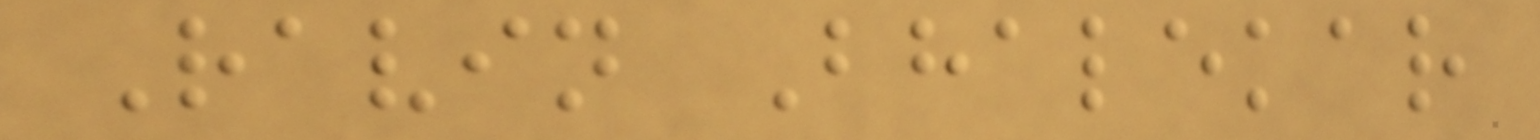Ravin Bhalekar
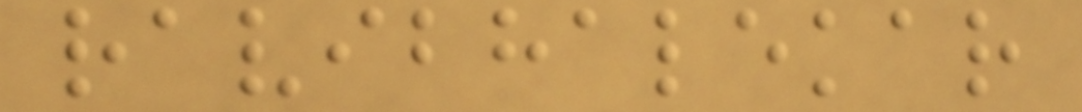ravibhalekar
